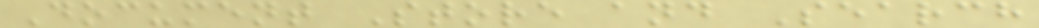Document Store and Search
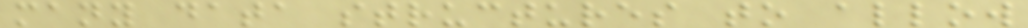many data structures to allow
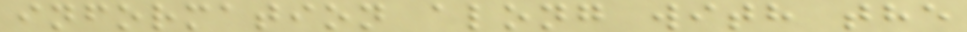information along with the
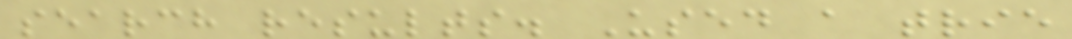search results. Used a trie
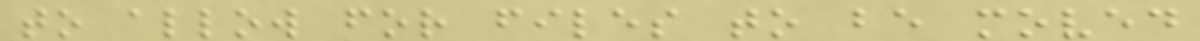to allow for files to be moved
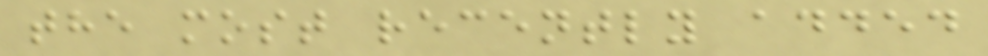the most recently added
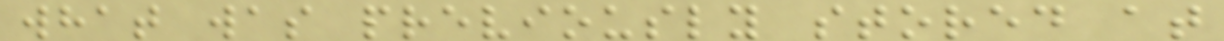what was previously stored at
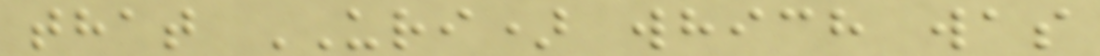that URI) which was
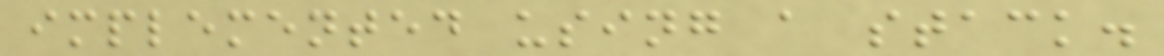implemented using a stack.
